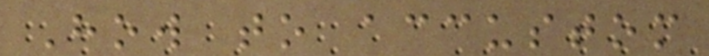How to accustom
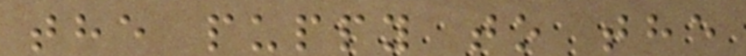the puppy to the
